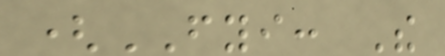(FYI: The
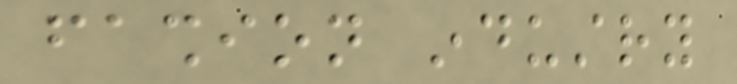fashion industry
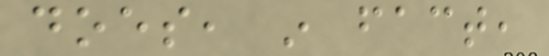does, in fact,
